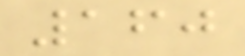160
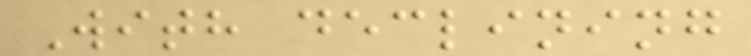With declining
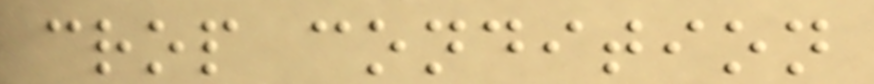crop condition
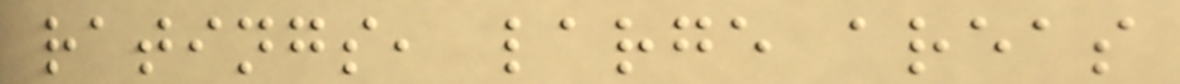ratings, large areas
